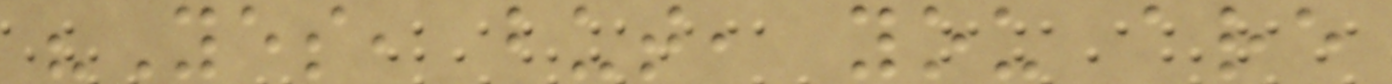"Yes, but, you are
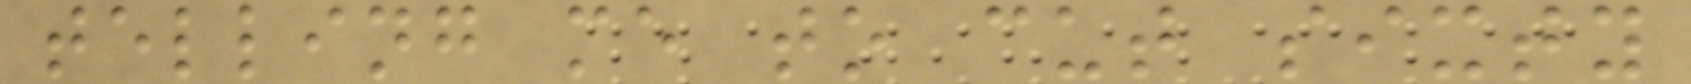telling me to cut sixty
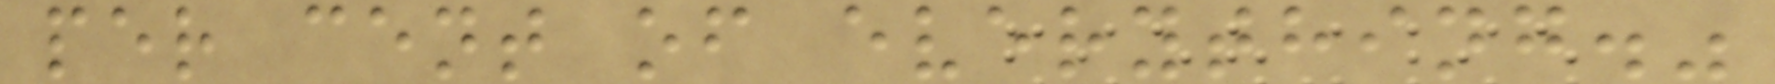per cent of everything."
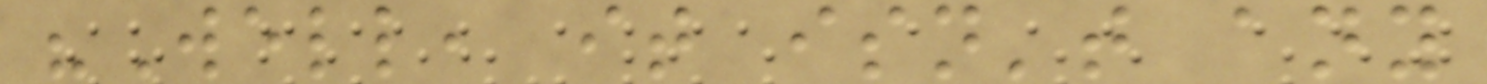"Well, it isn't any
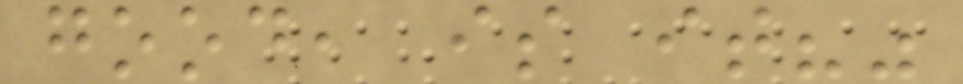good, is it?"
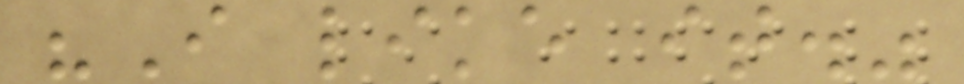"I like it."
